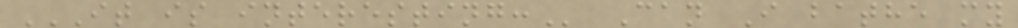IT IS INTERESTING: Can I bathe my
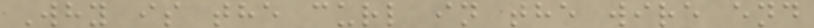Why is the curl in the wire end
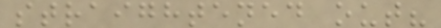straightened out?
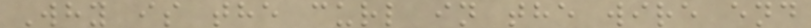Why is the curl in the wire end
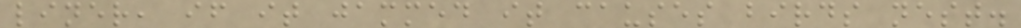liner, if it jammed it causes birds nest.
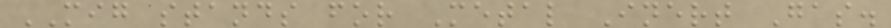MIG stands for Metal Inert Gas.
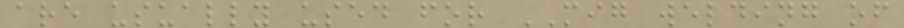are usually used for MIG welding of
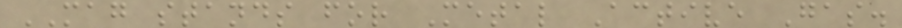MAG stands for Metal Active Gas.
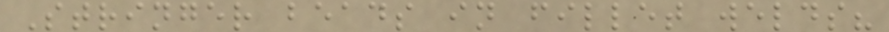Stringer beads in fillet welds?
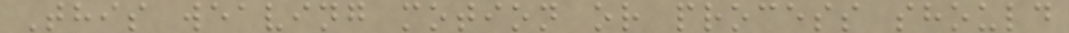This weaving motion or process should
